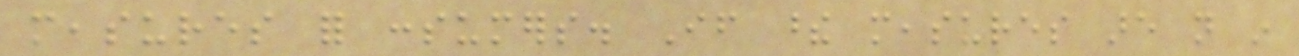measures for consumers. If these measures are not in
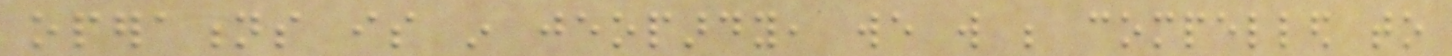operations is in jeopardy, we will be compelled to
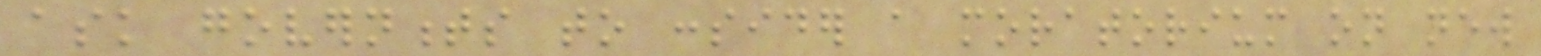ask governments to consider a moratorium on new
